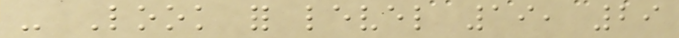- Look for level 19, 29
